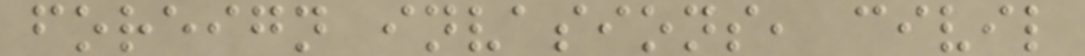foreign invasions, civil
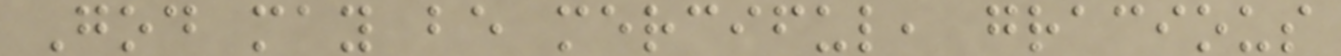God may be merciful, gracious
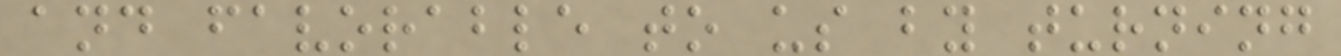and favorable to us by turning
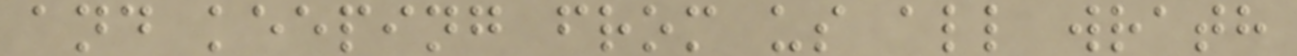and keeping from us all wrath
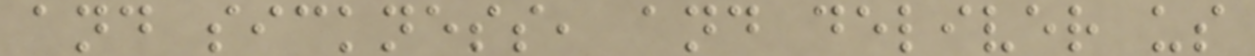and sickness, and deliver us
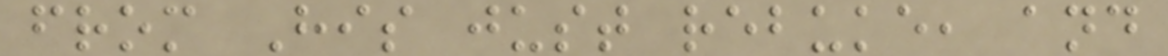from His just rebuke, and
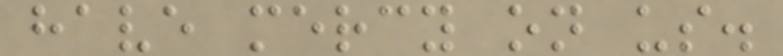have mercy on us.
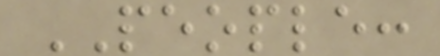PEOPLE:
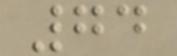74
